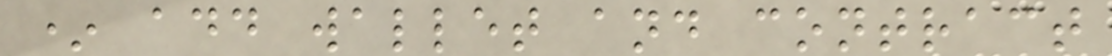* add wallet and contract
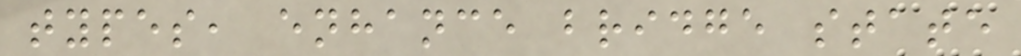types, enhance bridge state
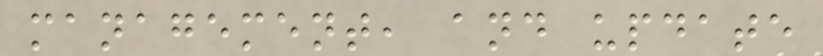management, and update
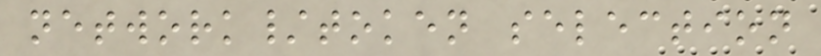network/token selection
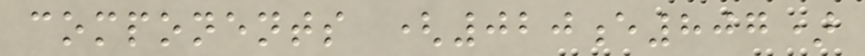components (020e807)
